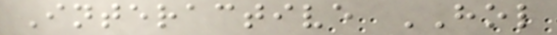Interactive HOL
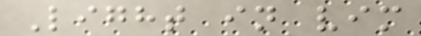Light in vim
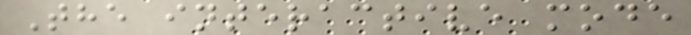The interactive mode
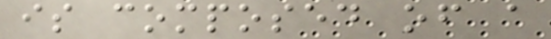is composed of a
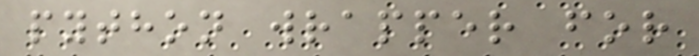python wrapper for
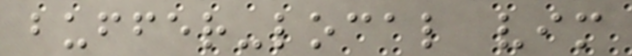buffer-local vim
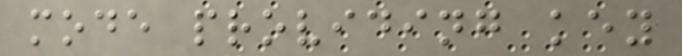mode providing key
